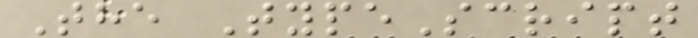The TypeScript
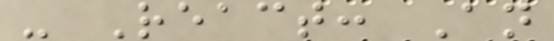- React: An
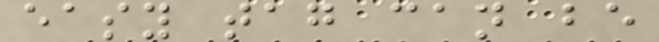easy tag can be
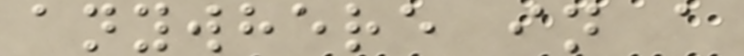anywhere in a
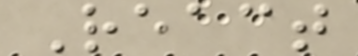React
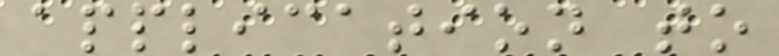application to
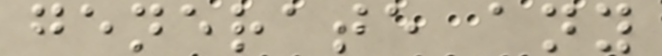generate any
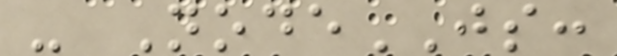- NodeJS:
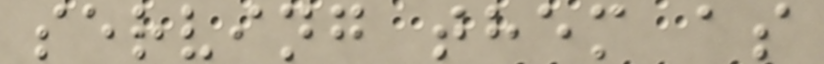serving them as
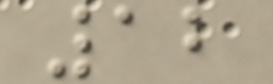12
